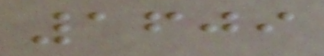1609
